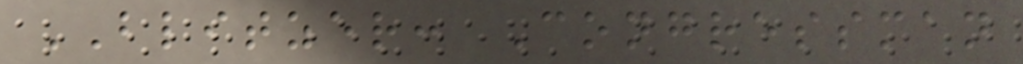BLITZER: Congressman
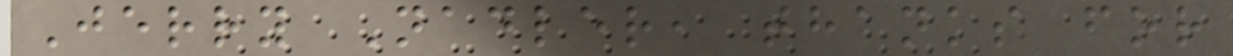Jerry Nadler, thanks for
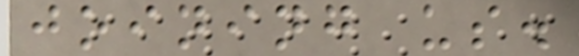joining us.
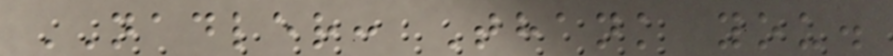NADLER: Thank you.
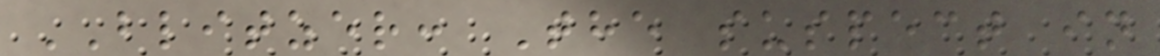BLITZER: The suspect in
